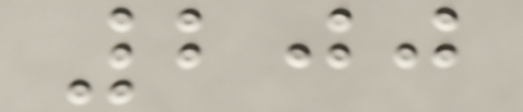200
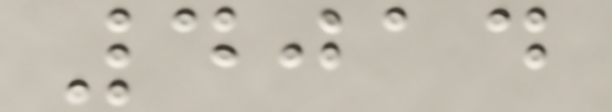4014
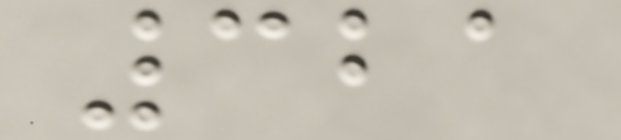321
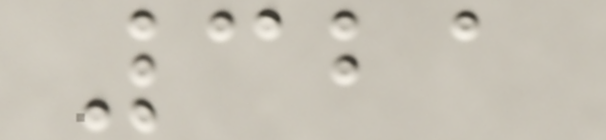321
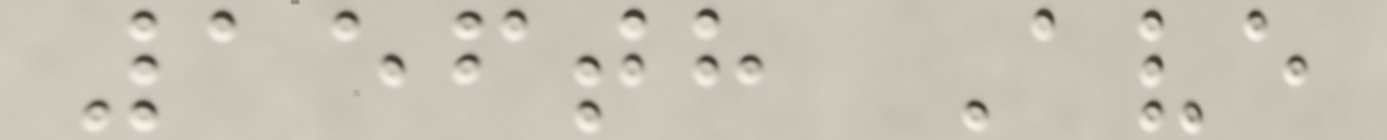156th Ave
